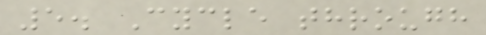5. Cycle through
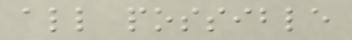all possible
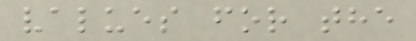values for the
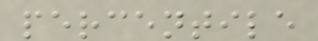percentile
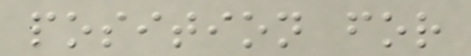position for
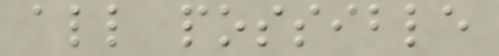all possible
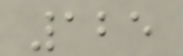125
